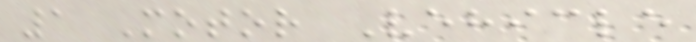1 Motor Vehicle
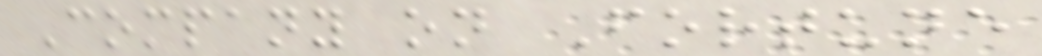Company on Fortune
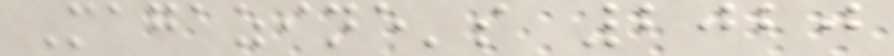Magazine's 2020
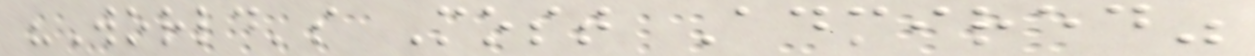"World's Most Admired"
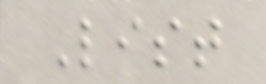List
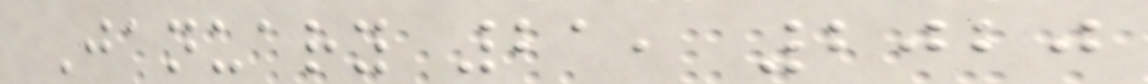January 21, 2020
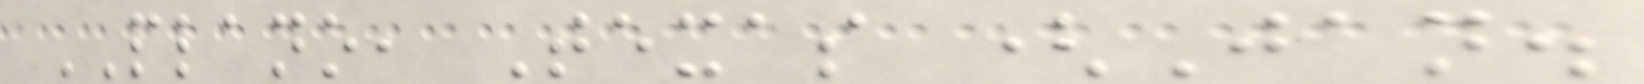PLANO, Texas (Jan.
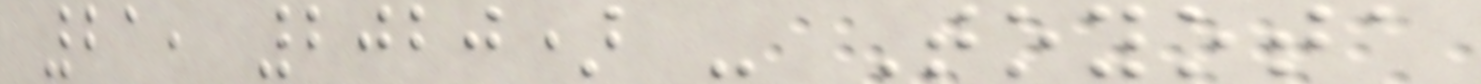21, 2020) - Toyota
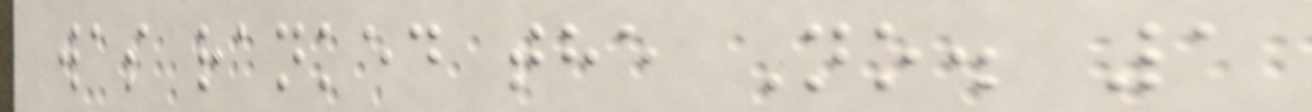was ranked the No. 1
